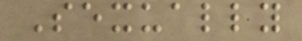Sexually
